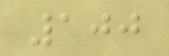100
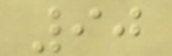90
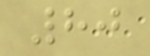80
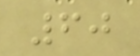60
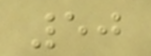50
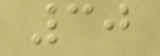30
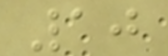10
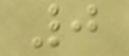0
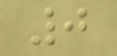0
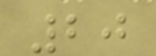20
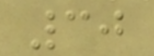30
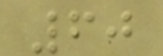60
